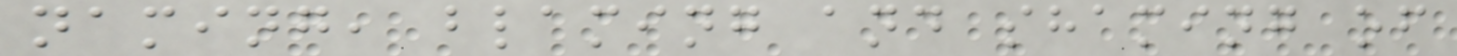naming, blaming and shaming of
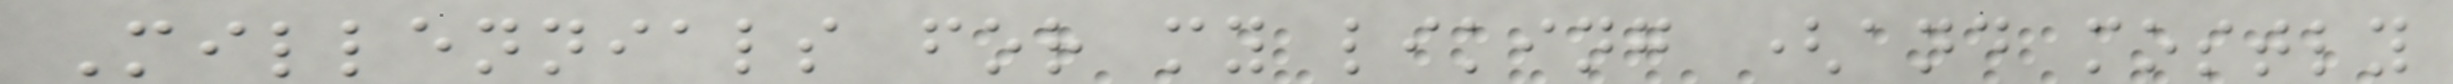Millennials for my liking (and mostly
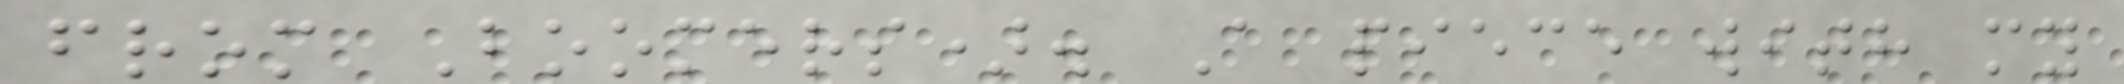from Boomers). A piece with my
